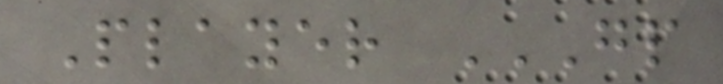Player GP
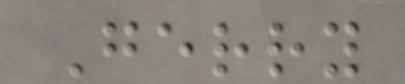Gerry
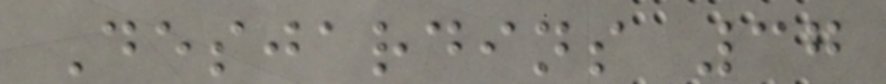Desjardins 37
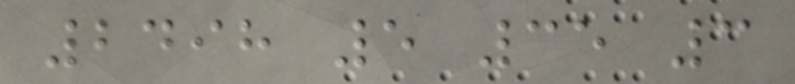2498 5 35 3
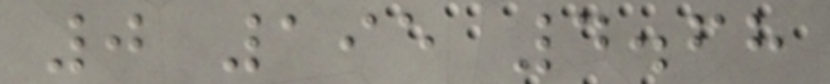0 195 4.68
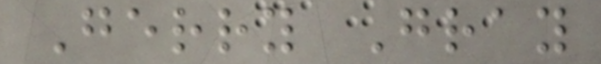Gerry Gray
